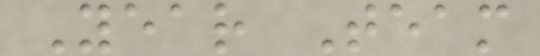Year Team
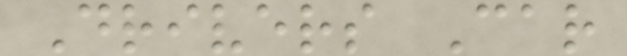Drivers Car
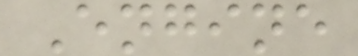Engine
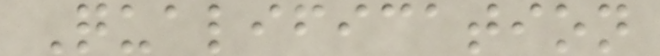Qualification
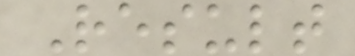Result
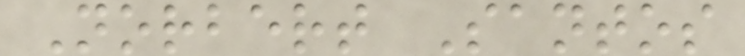Norbert Santos
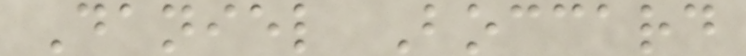Daniel Boccard
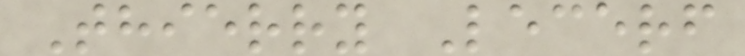Thierry Lecerf
